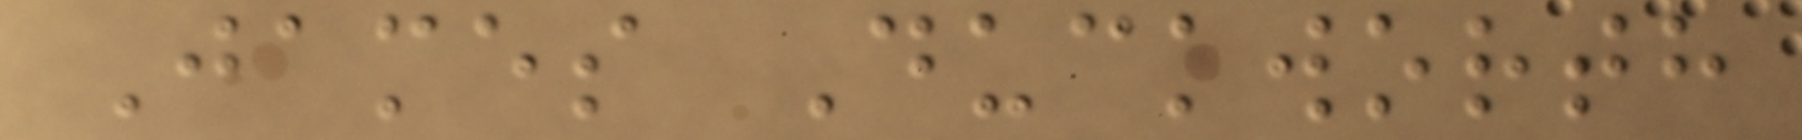James Duckworth
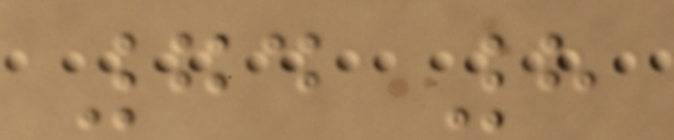74 8
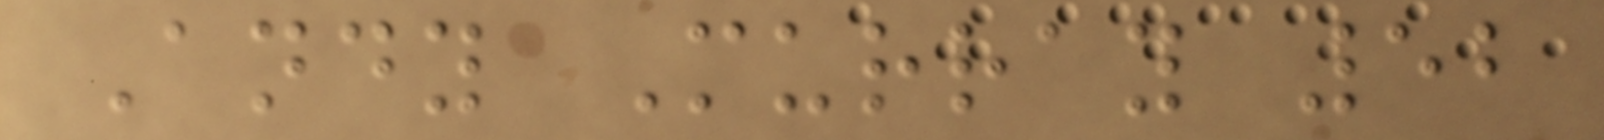Andy Murray 52
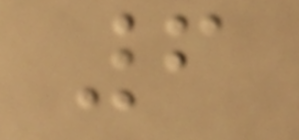6
